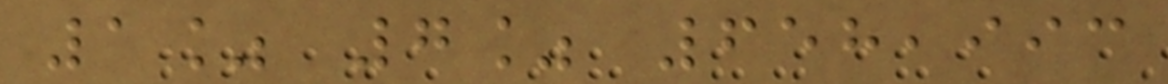1% 7% 658,993
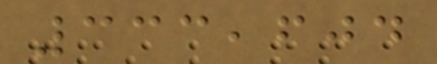333,604
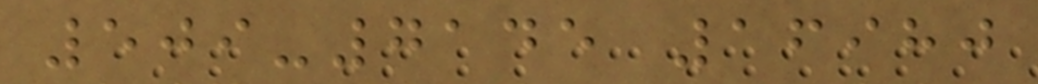509-7145 16980
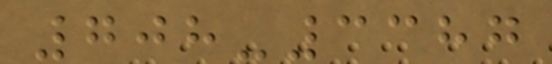708-3387
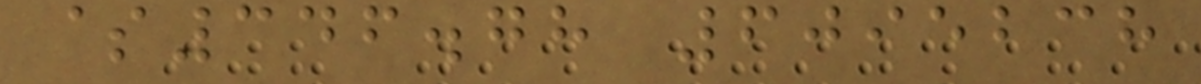$346.78 6095238
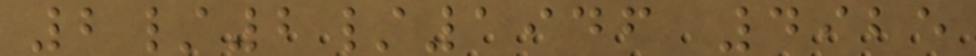2/2/1946 4925
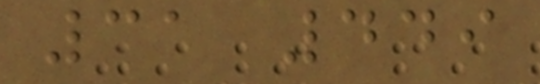31 449
